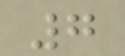7
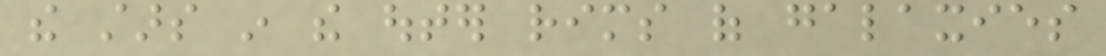the stars in the outer rims of galaxies
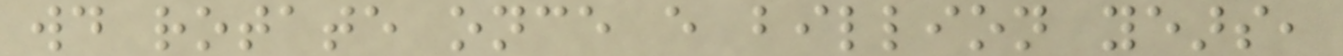would rotate once every billion years,
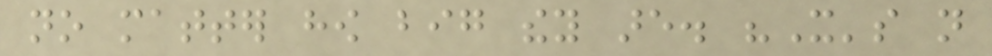no matter how big they are. "It's not
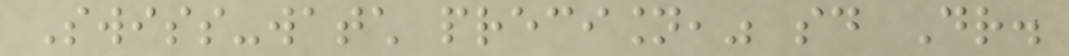Swiss-watch precision," said Dr.
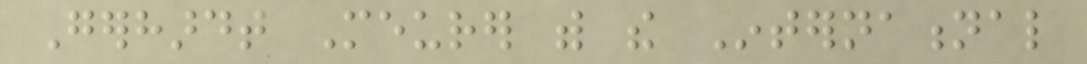Gerhardt Meurer with the International
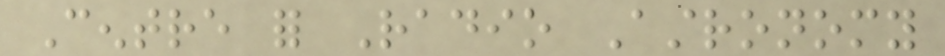Centre for Radio Astronomy
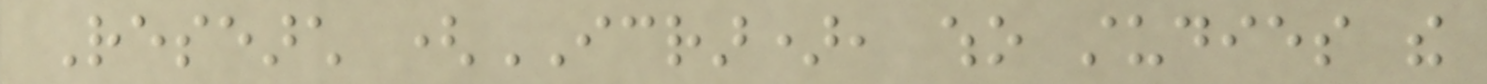Research (ICRAR), who studies the
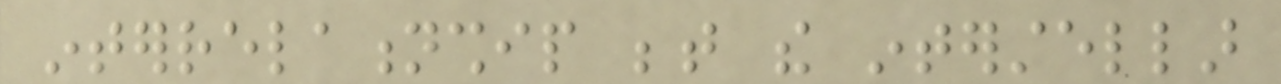interrelationship between the interstellar
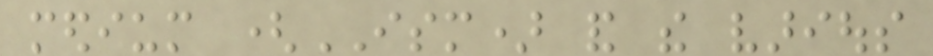medium (ISM) and the various
